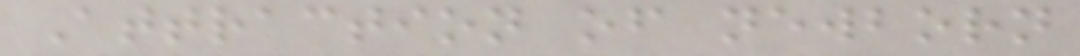Attraction of newborn
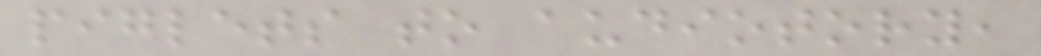piglets to audiotory,
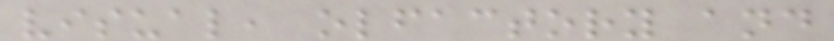visual, olfactory and
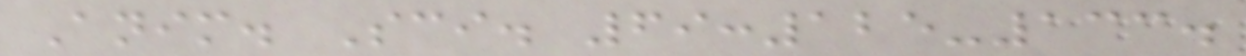Anim. Sci. 69:125-133.
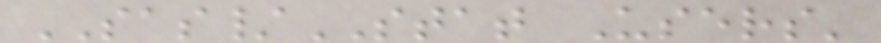SAS/STAT Users'
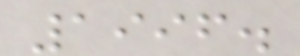1996.
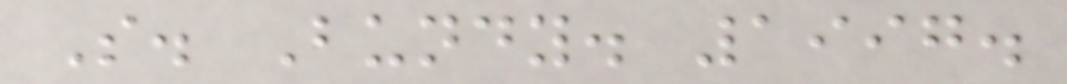S. Bundy. 1997.
